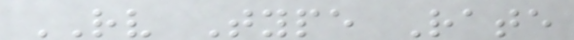RV Type Rate
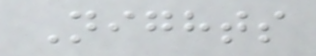Nights
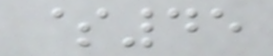$45
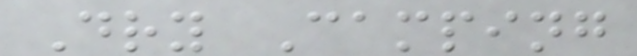Dry Camping
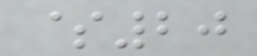$20
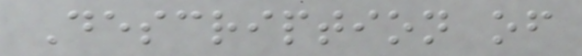Description of
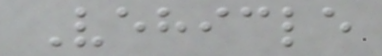Vehicle
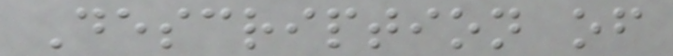Description of
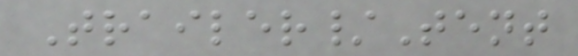Trailer/Tent
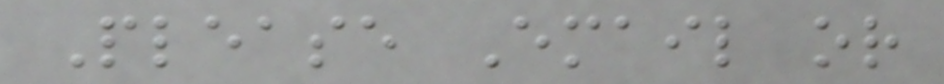Please Email or
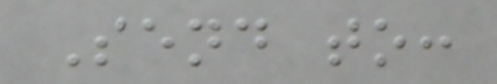Send to:
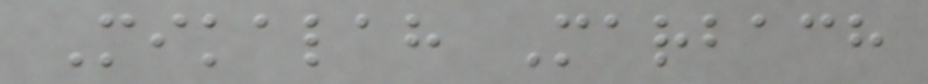Mikalah Marbach
